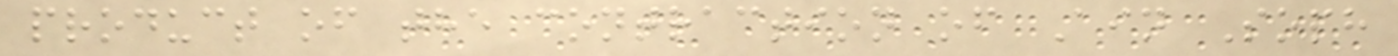product of the contraction of Ain Soph
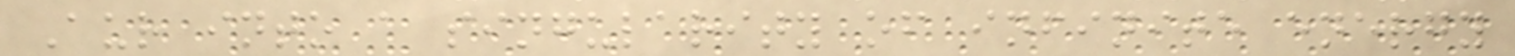Aur into a singularity of infinite energy
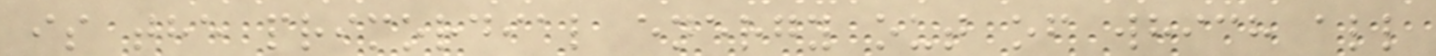is the primordial energy out of which all
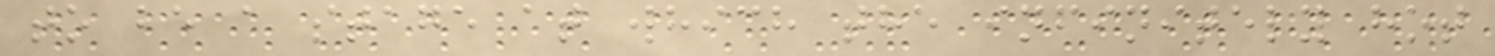to be a stage at which the infinitely hot
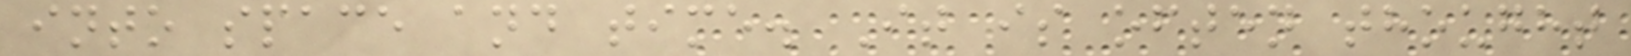into space and time. It is often thought
